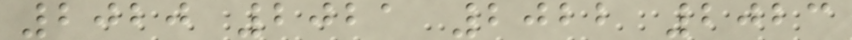2020 2021 2022 2023
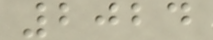2024
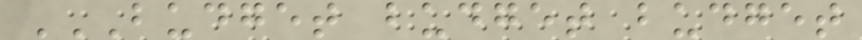BUDGET BUDGET BUDGET
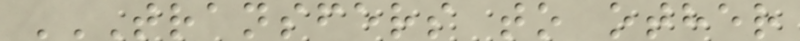TRANSFERS TO OTHER
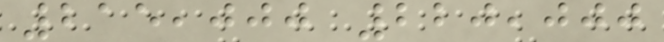215,000 220,000
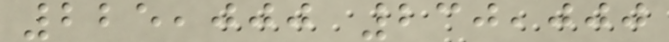225,000 230,000
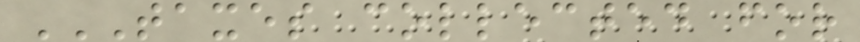TAXES COLLECTED FOR
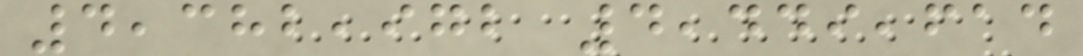4,382,972 4,449,614
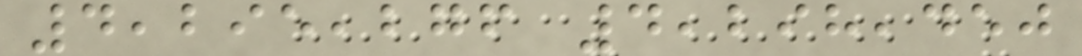4,295,276 4,298,450
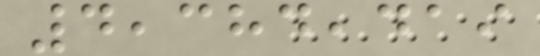4,384,419
